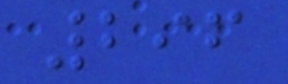296
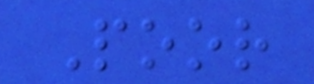Poor
